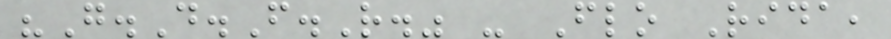"G.D.F.R." - Flo Rida,
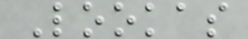Lookas
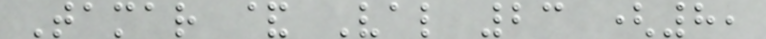Tamar & Val 23 (8,
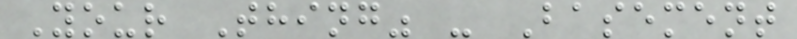Your Thing" - Basement
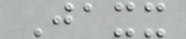Jaxx
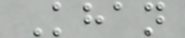Khan
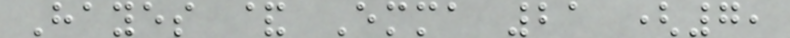Hayes & Emma 21 (7,
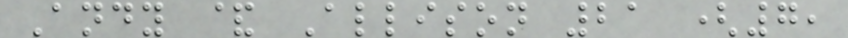Andy & Allison 21 (7,
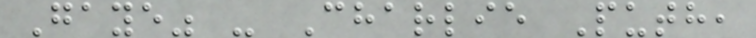Gaye" - Charlie Puth,
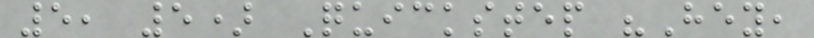5, 5) Quickstep "Hey,
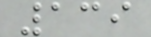139
